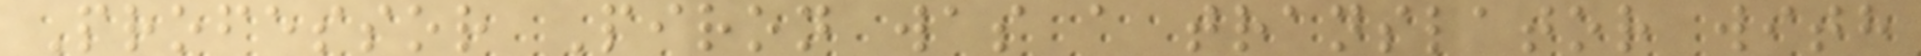Professor Piron was a translator with
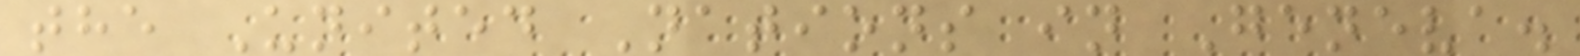the United Nations in Geneva.
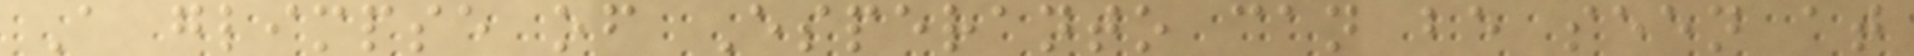A glimpse of Esperanto can be seen at
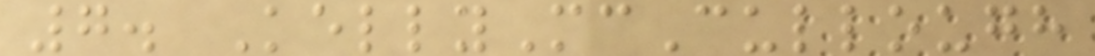7. KellyMcCullough
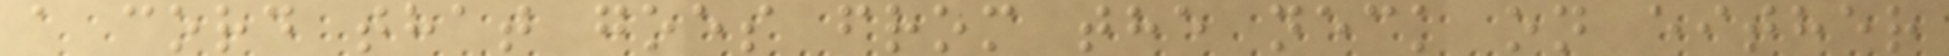a cord that goes from the neck on either
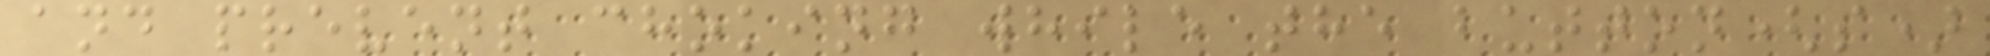and prevent choking while the button(s)
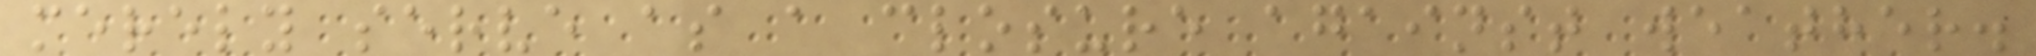merely serve as a closure against weather.
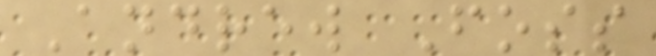Andrew Foss
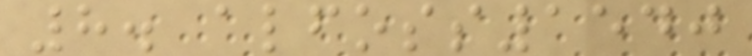8. alfoss1540
